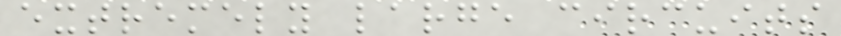extremely large circuits
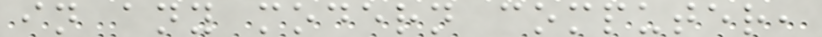in any modern computer,
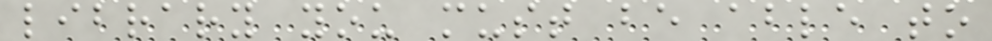library you must be able to
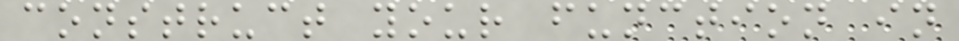construct your function in
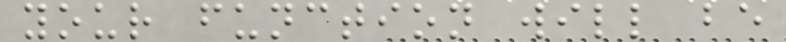your function will be
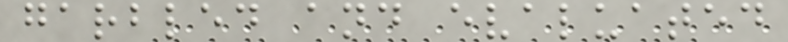garbled and evaluated
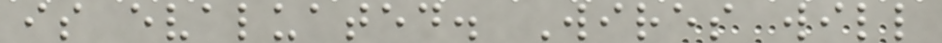is evaluated. Wires will
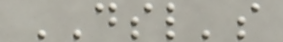DSL's
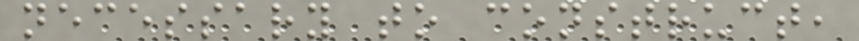necessary to construct,
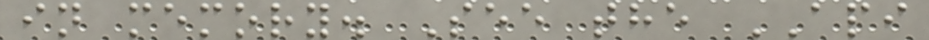in memory. See the API
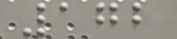172
